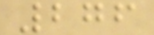276
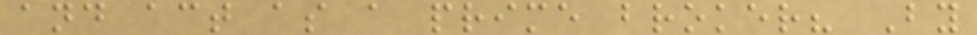and act as a prime broker? By
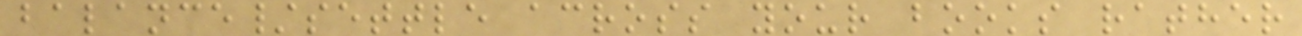balance/settle across your books rather
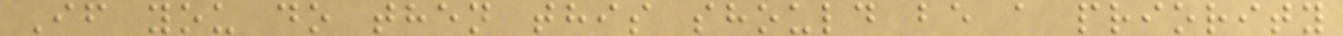If you do then this should be a priority
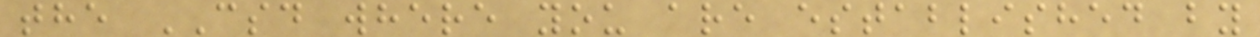the CSD where you are established by
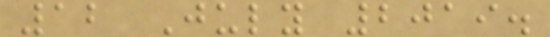12 July 2019.
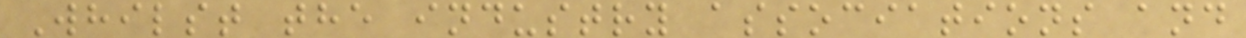Whilst the industry associations and
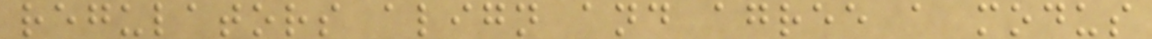regulators align and agree a modus
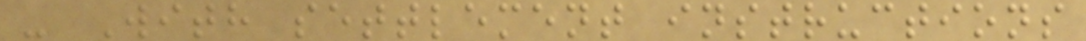- With settlement instructions
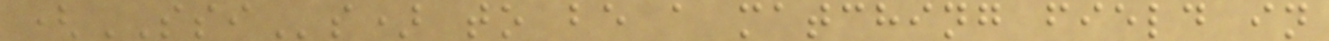(SSIs) to be a matching field in
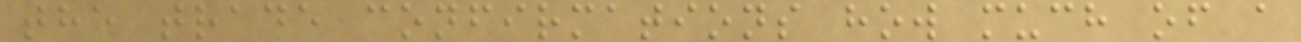the trade confirmations how much of a
